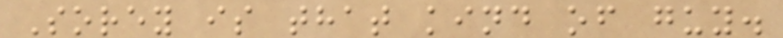Sorey is that kind of guy.
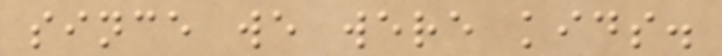since we were kids.
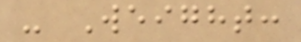- Weight:
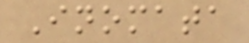Inomata
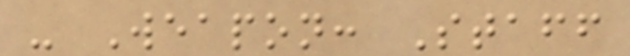- Weapon: Staff
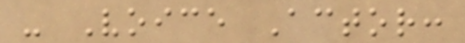- Voice Actor:
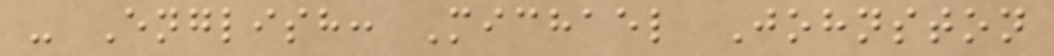- English: Michael Johnston
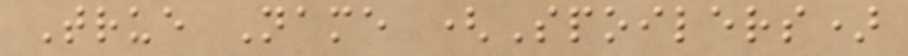True Name (Spoilers)
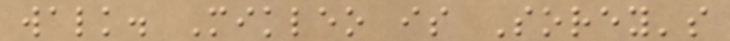walk. Mikleo is Sorey's
